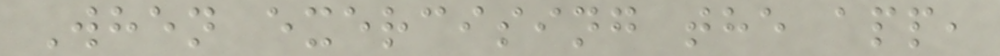When exercising the app,
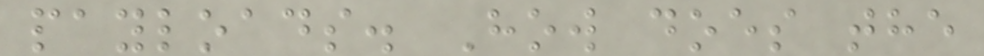payloads. How does the
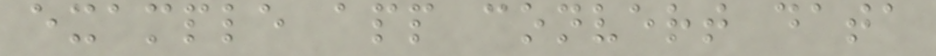example app convert data
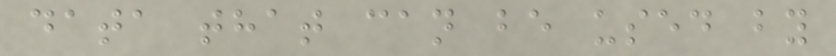data that can be used by
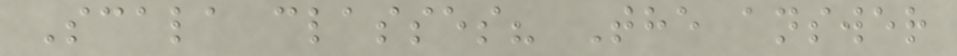Scala classes? The answer
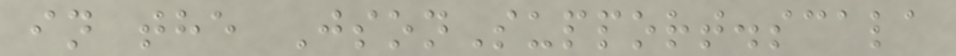in the JsonSupport.scala
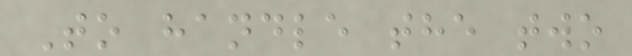To handle the two
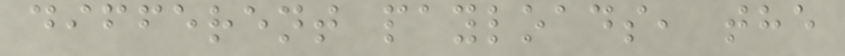different payloads, the
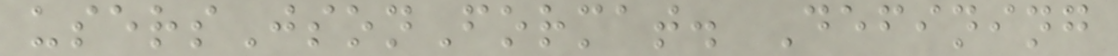usersJsonFormat. Defining
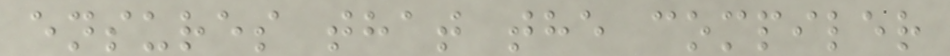ensures that the compiler
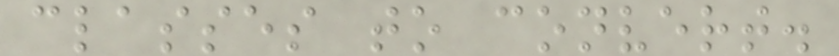classes to convert.
